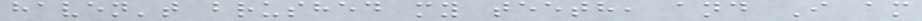haven't brushed my teeth, and I am
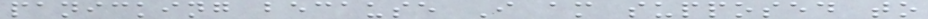panicking because I am supposed to
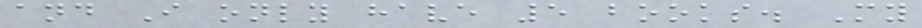and I only have 5 books. My
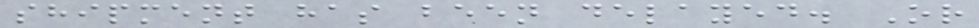shipment has been delayed. Or
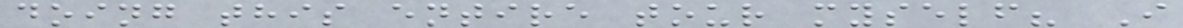doing this entire tour myself? I
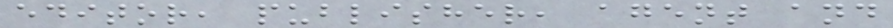editor, publisher, agent and
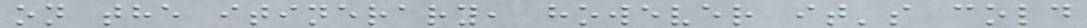on the itinerary, however it's cold
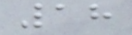18
